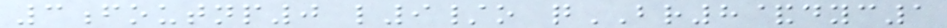3foutnp0 l9/o qBR8&dyc1
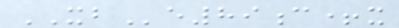XBe89c+x
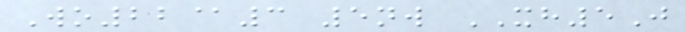Wo22@3 5nw XH5J
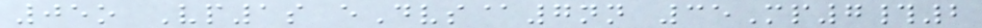05o Vp1s eDvs@7nn 35Mp7#2
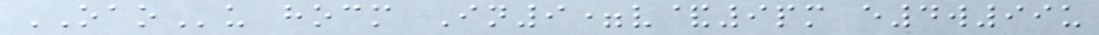OAOu hocm In9=v&9pm e4w99u
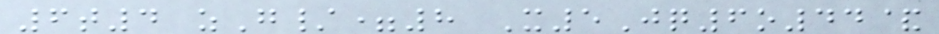6t4 zG/=8 X5Jq6o44&
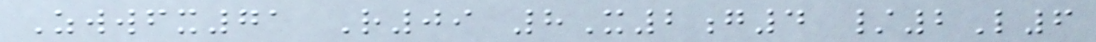Zwwfx71 R09 8X2g4 /2L6
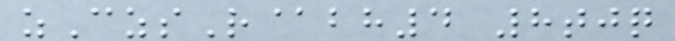zCzsR@bh4 8tjq
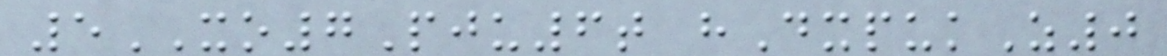5XO7Pju6t hDxpukZ0
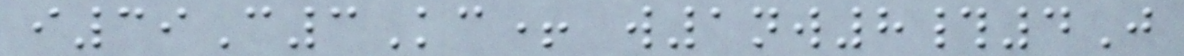i39C3Kc+ w1nw8#4J
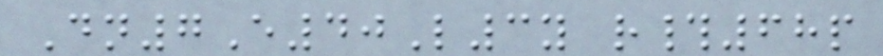Dn7E40L3y r#68p
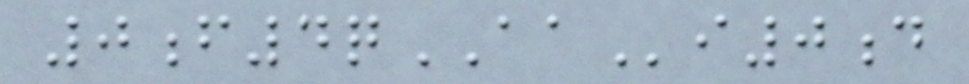0f4qAAi0d
